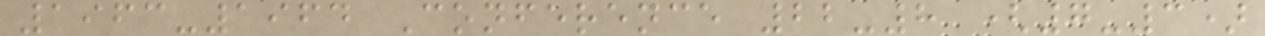1963-1964 Conference 22-8 (7-3)
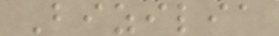Bizilia
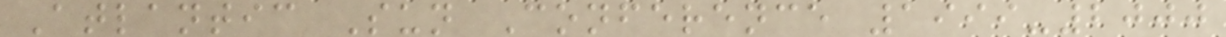Atlantic Sun Conference 1999-2000
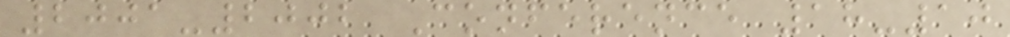2001-2002 Conference 18-10
